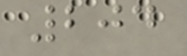204
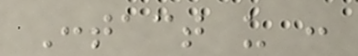Contact us :
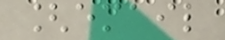[email
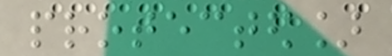protected]
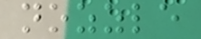nozzle
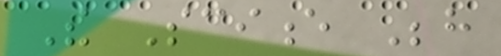The Science Behind
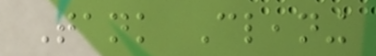Tank Cleaning
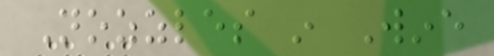Nozzles in Wine
